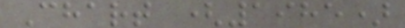Chart (1985)
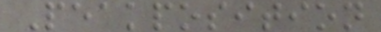Peakposition
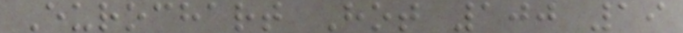Eurochart Hot 100 19
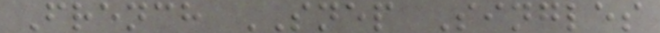French SNEP Singles
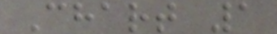Chart 1
